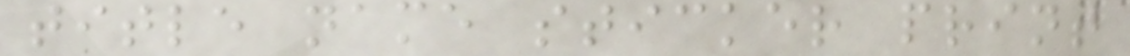title name sticker print
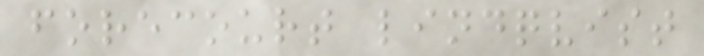forecourt lindqvist
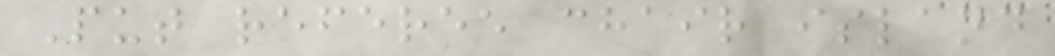Put referee chair island
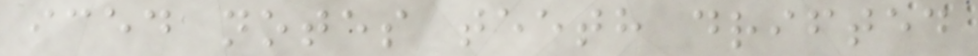iced notes teeth drifted
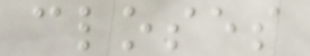closes
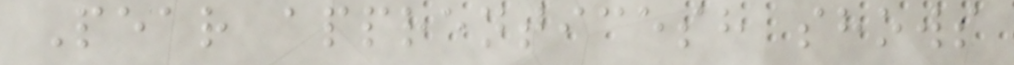Pear apprenticesh shows
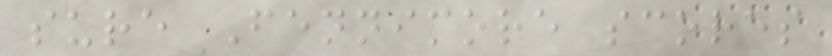sure Fennimore scores
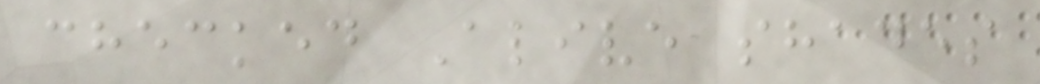checked Alive shades
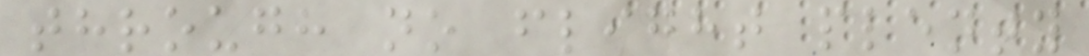through no flight plenty
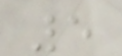5
